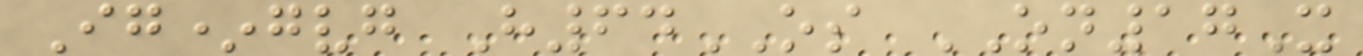Ig*gvg H64OS ON17X
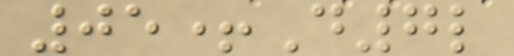05+D7l
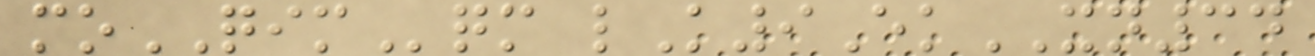moQIMqm lK9EkXN34
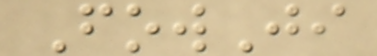FowJi
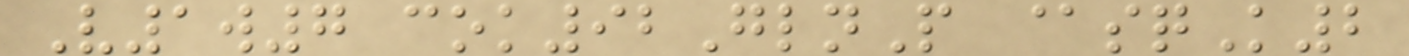V1w7 cok92GlnP @sqK2
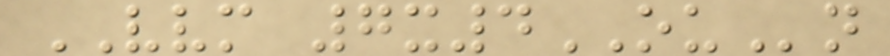VVM 7x4OUn
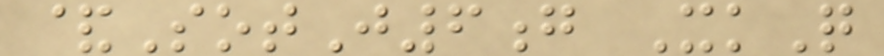&SotJ6g XkQ
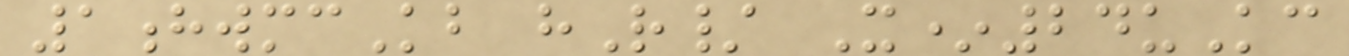1hwmcKb hR/ X*24uKc
